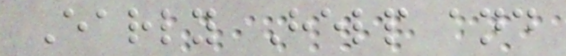Early Help and
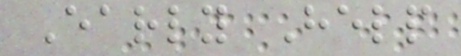Early Help
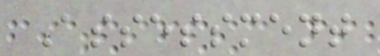Assessment
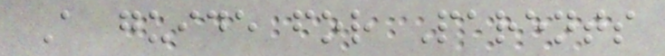A guide for Parents
